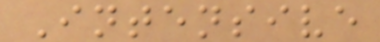Intensive
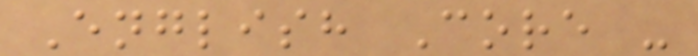English Core -
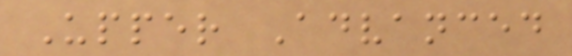Upper Advanced
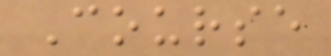Course
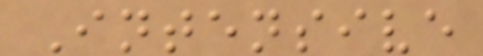Intensive
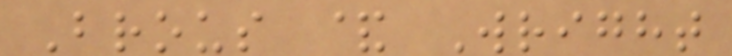Brous & Wright
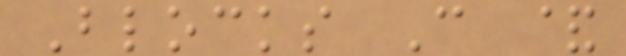Blocks C &
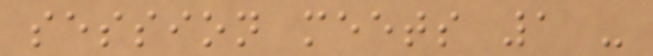session meets 1 -
